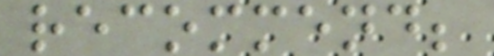recommend;
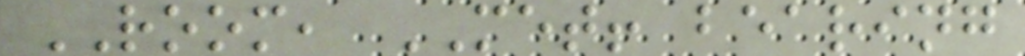ROOM, MET! bearing
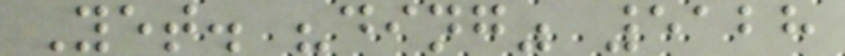Yet. "ding" 5128
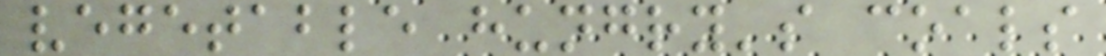vegetable hungry's coals
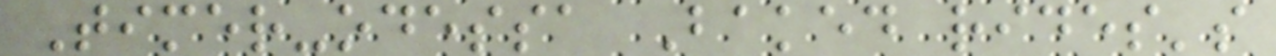Timer-odessa Baked rides's
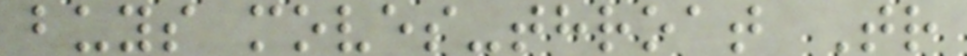buys moves-throat Tr
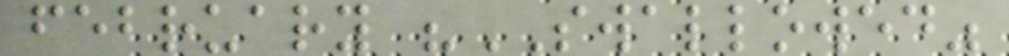february "SWALLOWED"
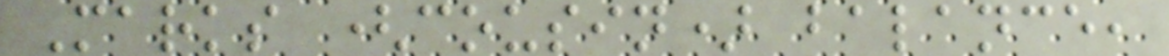Marks (cousin) balance,
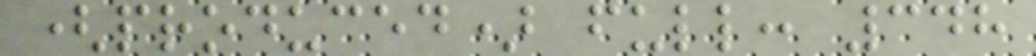(produced) full: 348
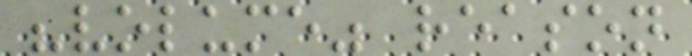"volume" reason
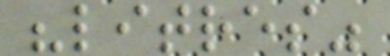"litres"
